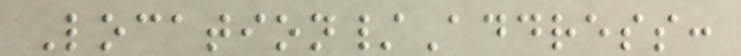Location/Address:
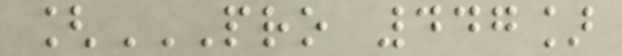[PRO 447]
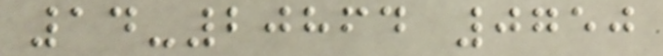14-20864 0750
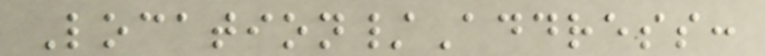Location/Address:
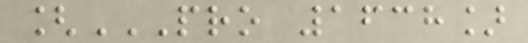[PRO 1638]
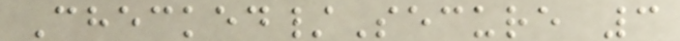Checked/Secure 3
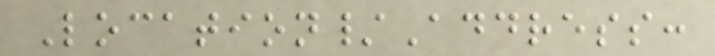Location/Address:
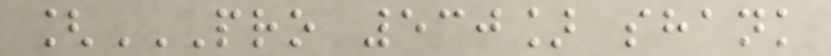[PRO 530] SHANK
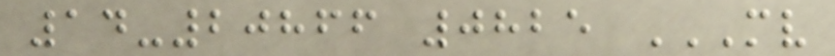14-20866 0825 MV
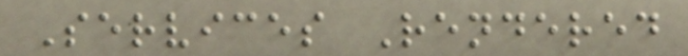Services Rendered
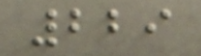229
